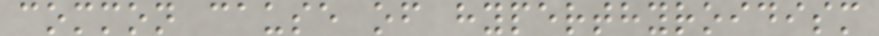common cause of hyperthyroidism
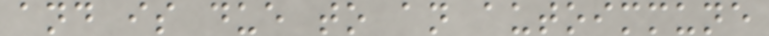and is due to an autoimmune
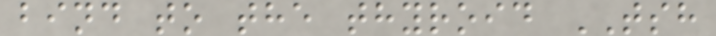bind to the thyroid TSH
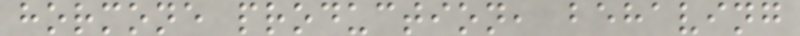hormone production, behaving
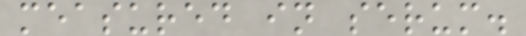measured in serum.
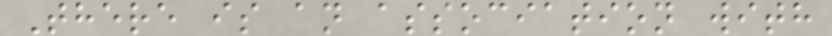There is an association with
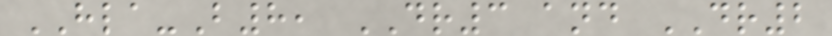HLA-B8, DR3 and DR2
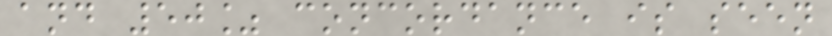and 50% concordance is seen
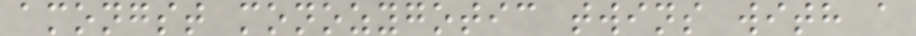amongst monozygotic twins with a
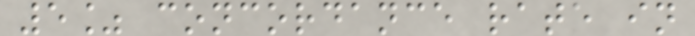5% concordance rate in
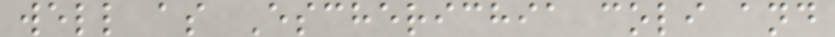well as Escherichia coli and
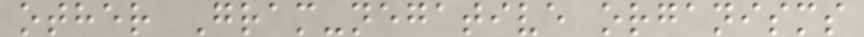other Gram-negative organisms
